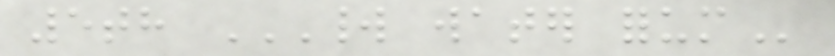5th WORLD WATER FORUM
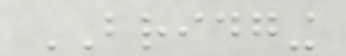BRIDGING
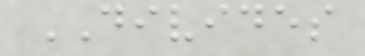DIVIDES
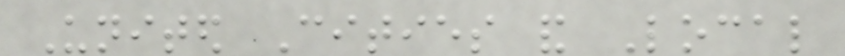United Cities and Local
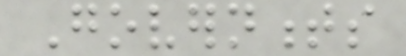Governments
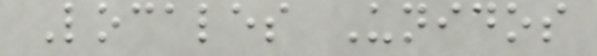Locales Unidos
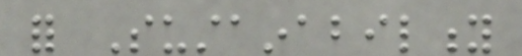for Sustainability
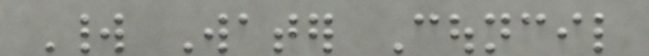World Water Council
